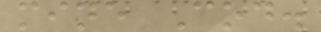mine Cod.
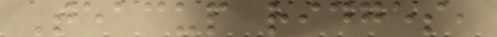Teacup ridges,
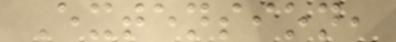Extension,
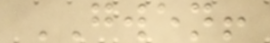GWEN!
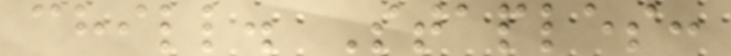chill. Staples:
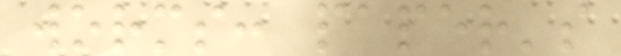worms: paper's
